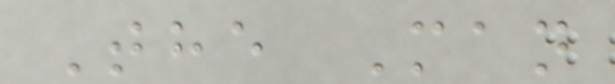The Man
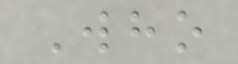Who
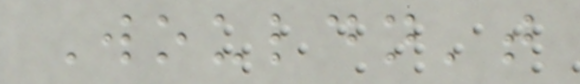Wouldn't
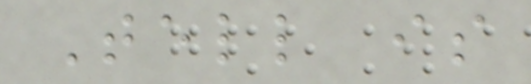Tell is
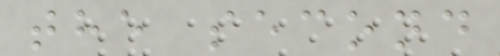the second
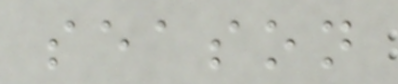season
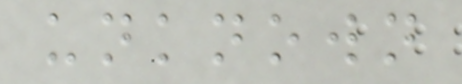unknown
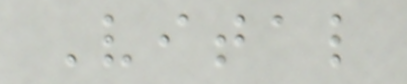Vital
